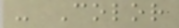- Color
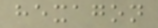hexagon
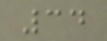34
